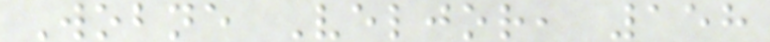Wobne Veljor, 158
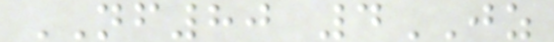NF80 4JZ
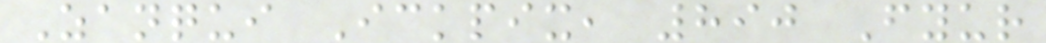Zanqui Ickpix, 890 Fyur
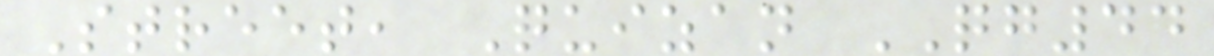Street, Quizan QG44
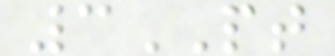3PT
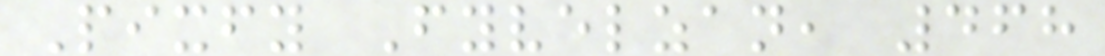Pixfy Fyvelzan, 468
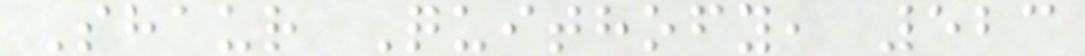Shaur Quithofy, 523
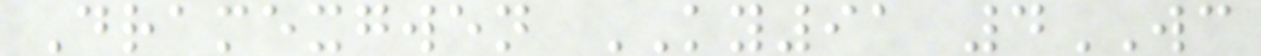Dramexgwen KY91 4WC
